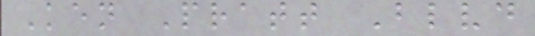Ken Pratt Blvd
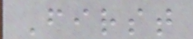First
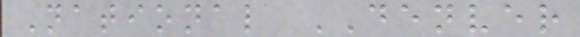National DENVER
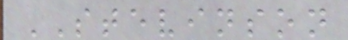STEVINSON
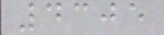4305
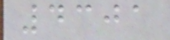4301
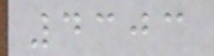4303
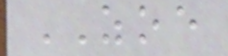ZOE
